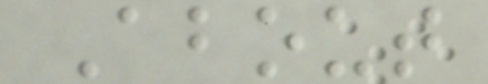About
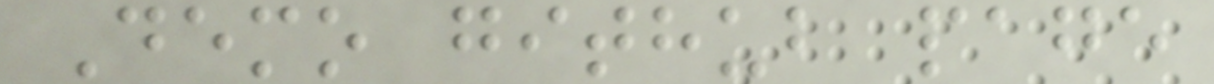Demo github page
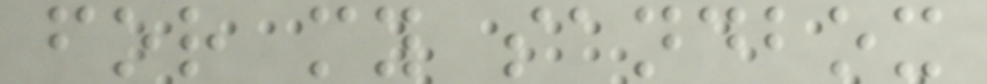for my sandbox
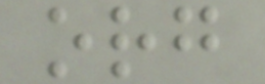org
